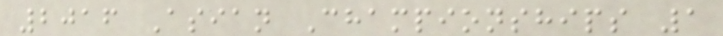2016 Asian Championships 1
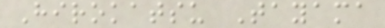Hirokatsu Tayama
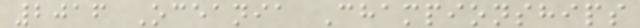2016 Oceania Championships
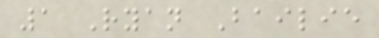1 Ryan Bailie
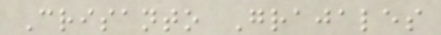Crisanto Grajales
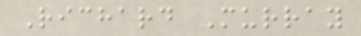Richard Murray
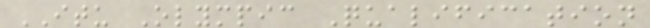ITU Olympic Qualification
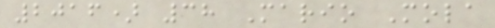2016) 38 Mario Mola
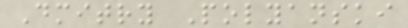Dmitry Polyanski
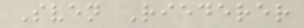Sven Riederer
